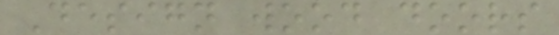Design wood doors
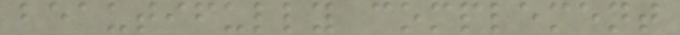beautifully complement
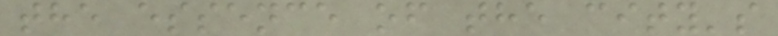the essence of the city's
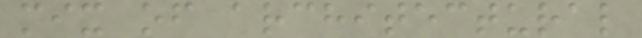mix of architectural
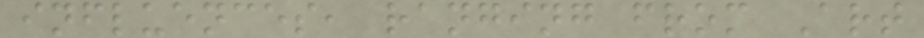influences, ranging from Art
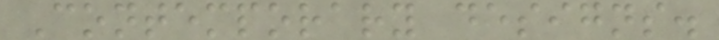Contemporary designs.
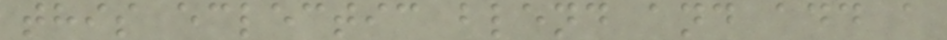this eclectic blend and add a
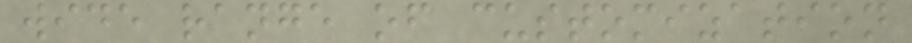wide range of customization
